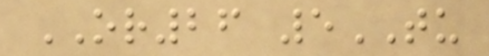OR26 5TU
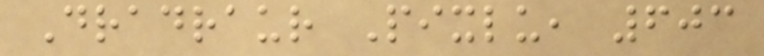Dradraur Pixlu, 603
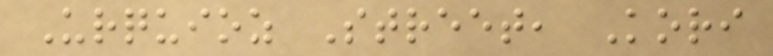Urquioz Street, Kori
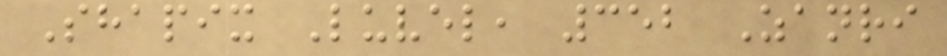Shapix Luvel, 352 Zanri
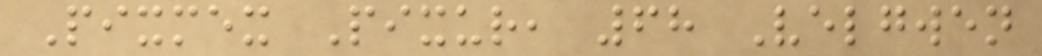Pixmex Pixur, 68 Velgwen
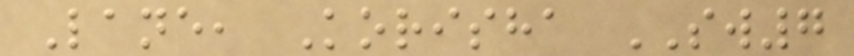Lane, Korisha SW7
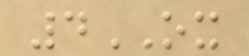4OX
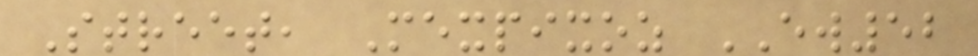Street, Mexpixoz EW52
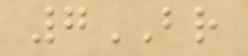7BR
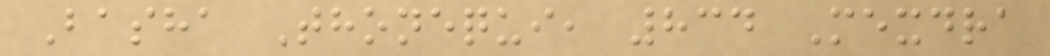Basha Thonequi, 834 Mexdra
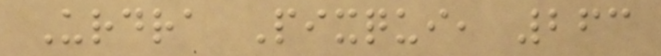Urdra Pixqui, 263
